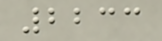2233
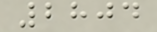2804
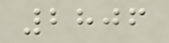2806
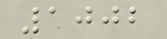1002
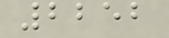2252
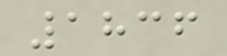1836
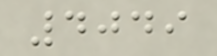4049
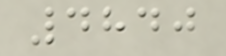4840
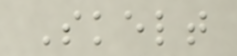Skelt
